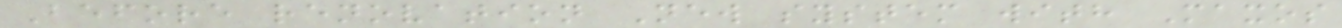Before renovation New system with Maxos
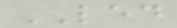LED
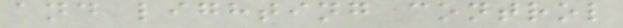and lighting control
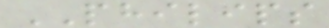PHILIPS
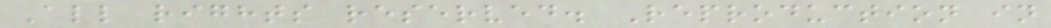All rights reserved. Reproduction in
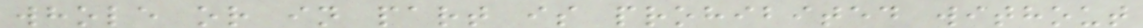whole or in part is prohibited without
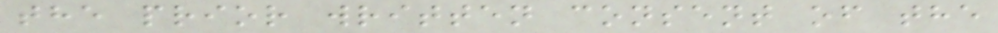the prior written consent of the
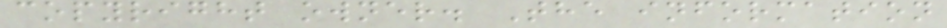copyright owner. The information
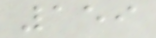159
